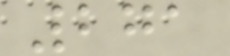271
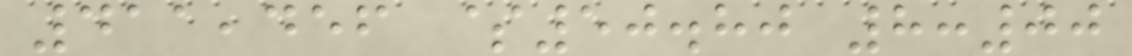411,456 $50.80 8:00
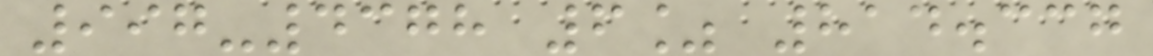997-4378 6% 814.337
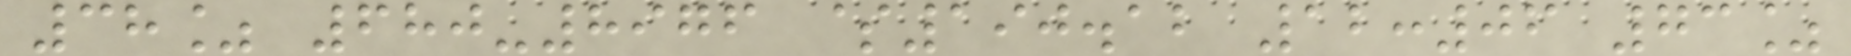38% 680-8976 $190.12 12:06 73%
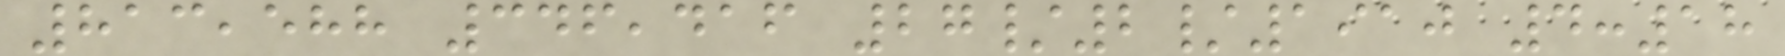813,588 346,416 27/2/1910 4:18
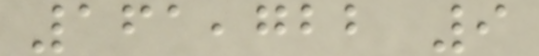161,722 9
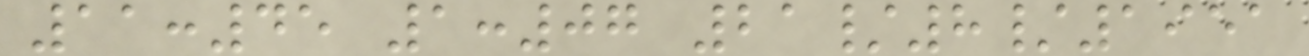11:45 1:07 21/8/1951
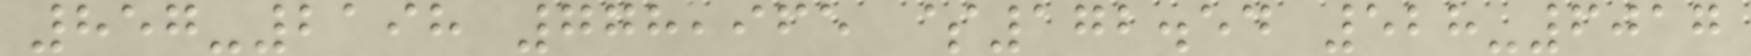857-2198 778,965 $172.54 528-6017
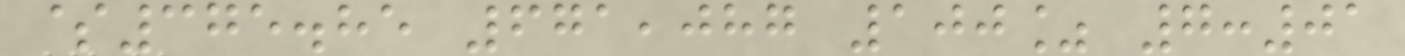$375.85 671,087 100% 7:01
